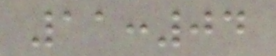11:04
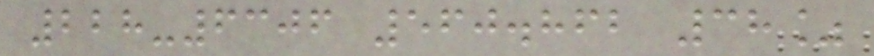228-6306 560.862 38%
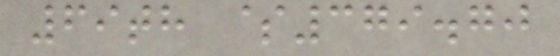69th $379.70
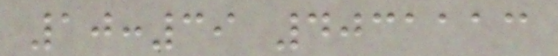10:39 4031113
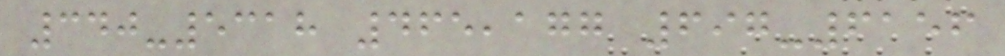340-5318 465,177 697-6156
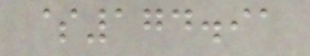$174.91
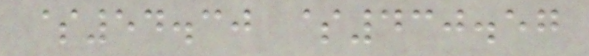$54.30 $430.57
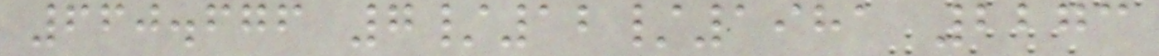660.676 7/12/1981 2273
